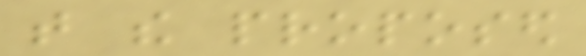that the proposed
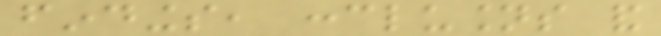findings, conclusions and
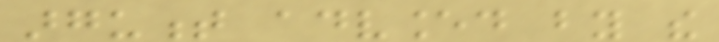argument advanced by the
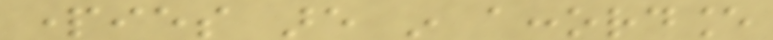parties are in accordance
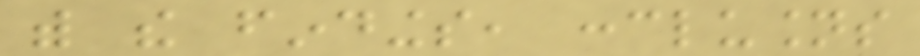with the findings, conclusions
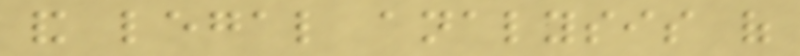and legal analysis of
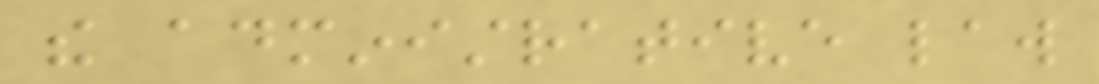the administrative law
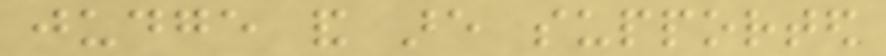judge and are supported
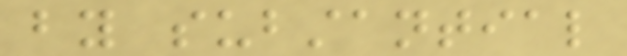by substantial
